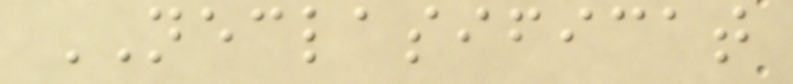NECLASIFICAT
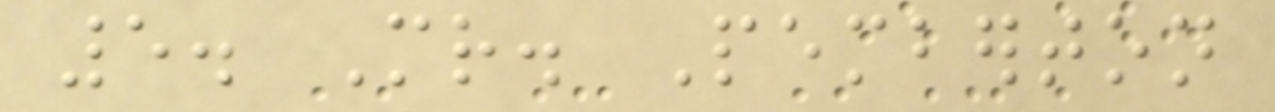5. Mr. Pemberton
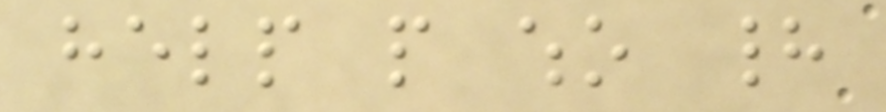help people who had
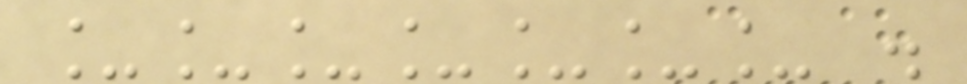_______ .
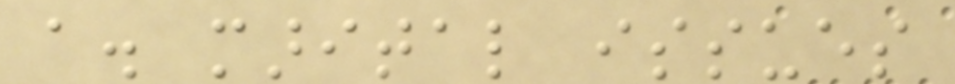a. marital issues
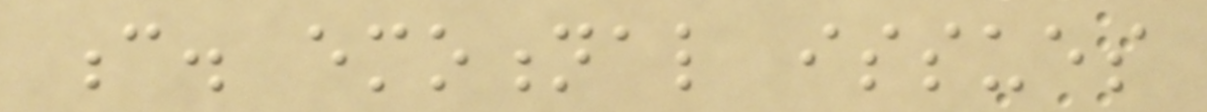c. emotional issues
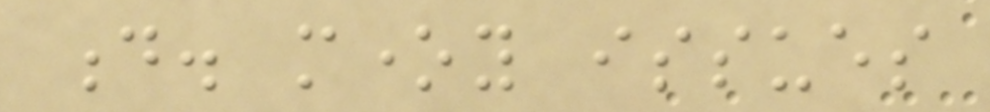d. money issues
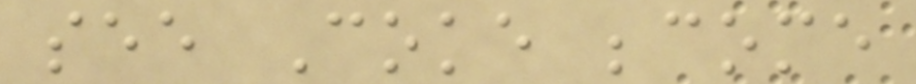see Coke become
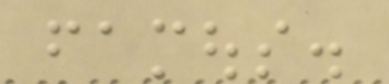famous.
